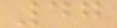47
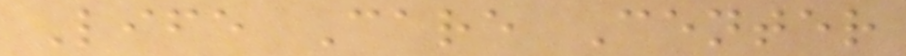Life Care Center
